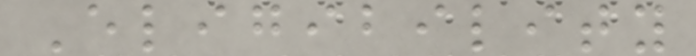Eligibility
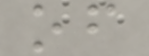of
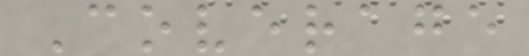Coverage
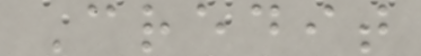Credit
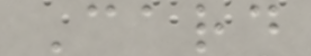Card
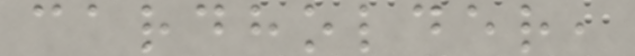cardholder,
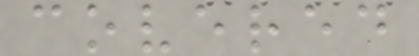covered
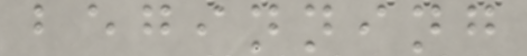beginning
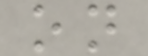on
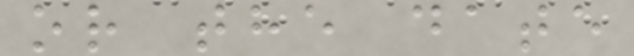or the date
